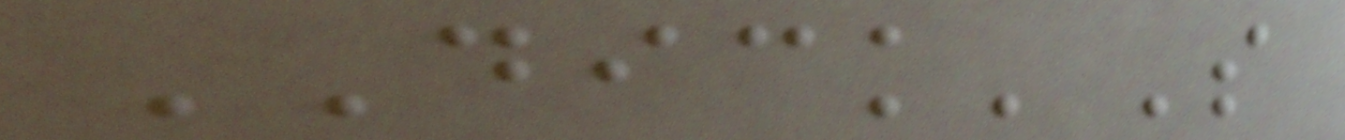DICK'S
